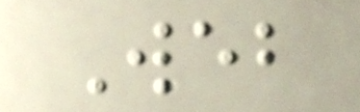Web
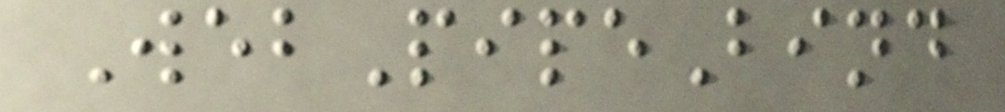WebPipeBind
